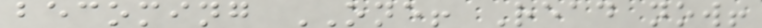becoming ONE! Read now!
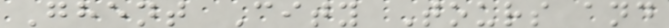Ghent City Tours and
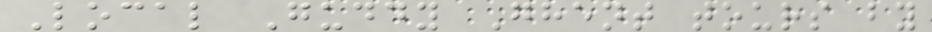Local Guddy Ghent tours by
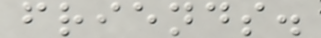friends.
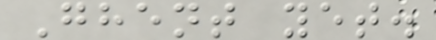Ghent yet.
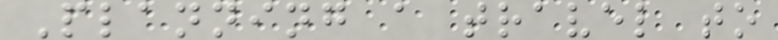Planning a travel to
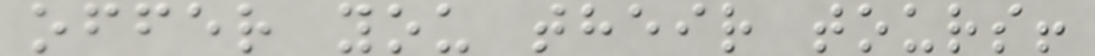offer you their tours!
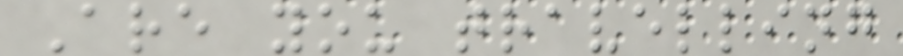Are you travelling
